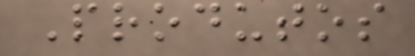Produtos
